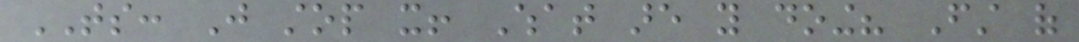TS: Just stop it! What are you doing? First of
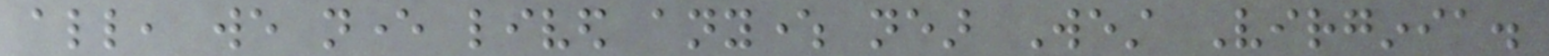all, we never lived anywhere near West Virginia.
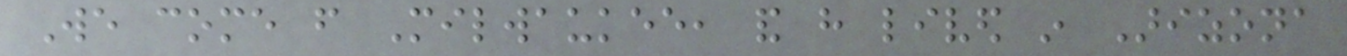We come from Milwaukee, and have lived in Arizona
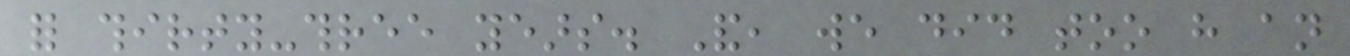for thirty-three years. And, we did too have an
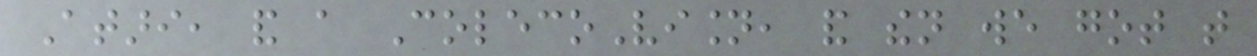Atari, and a ColecoVision, and then we got that
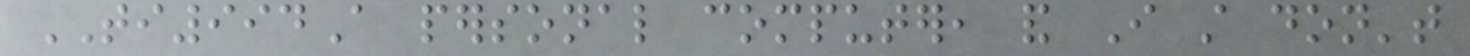TI994A personal computer, and I still don't
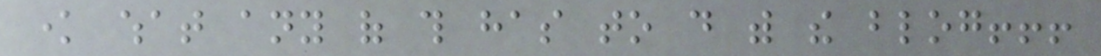know what any of this has to do with the blog!!!
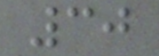30
